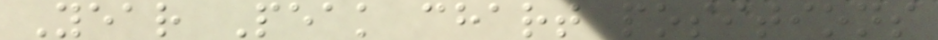Year Peak chart positions
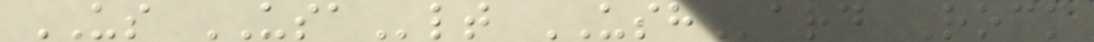US USAlt USHard Rock
